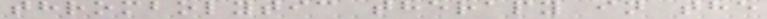thrombolytic therapy in the
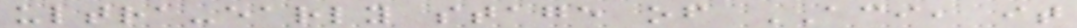ultra-early stage of ACI, it
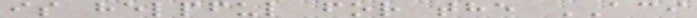is helpful for the ACI
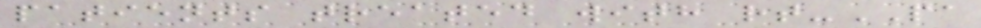patients treated with rt-PA
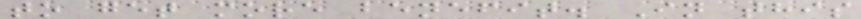to get more benefit. In this
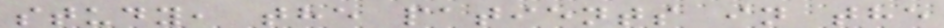study, the patients in the
